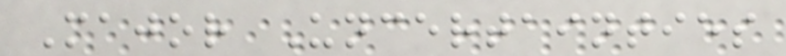Major Uncertainties
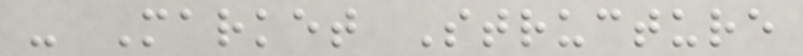- Market Structure
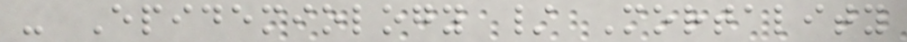- Epidemiology / Mortality
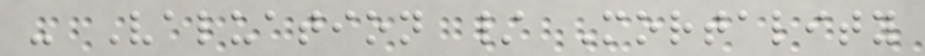- Valuation / Mortality
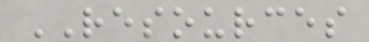RESOURCES
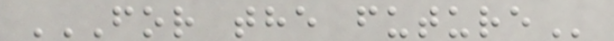FOR THE FUTURE
